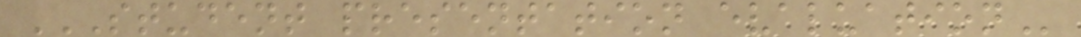STUDENT PRESENTATION EVALUATION
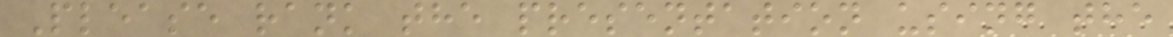Please rank the presentation using the
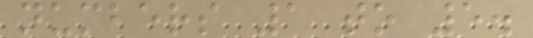numbers 1 to 5.
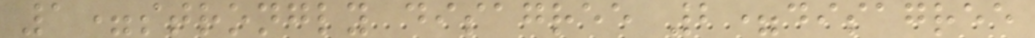1=strongly disagree 2=disagree
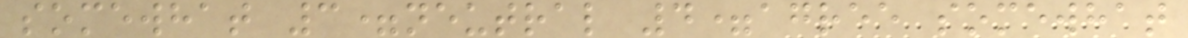somewhat 3=neutral 4=agree somewhat
